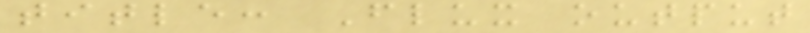title: Flux output
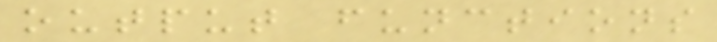output functions
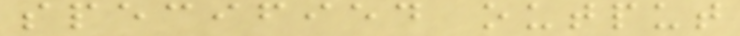specified output
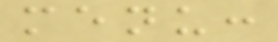menu:
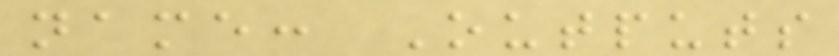name: Outputs
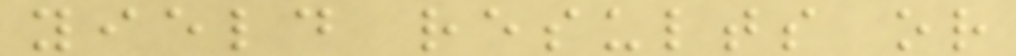yield results or
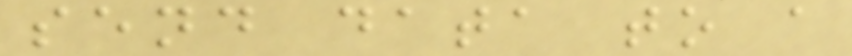send data to a
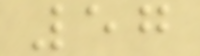57
